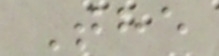The
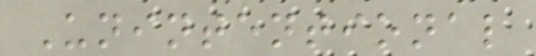Unintentional
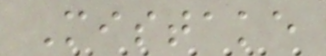Mistake
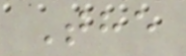The
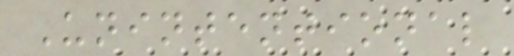Unintentional
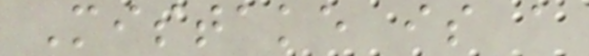Mistake is a
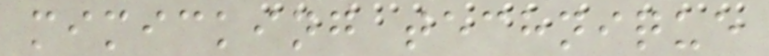mimicking technique
